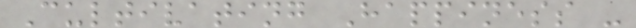Cultivating Happiness -
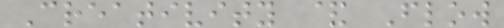Creativity & Flow
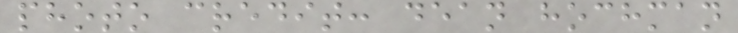photo credit: dean hochman
